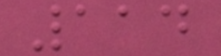114
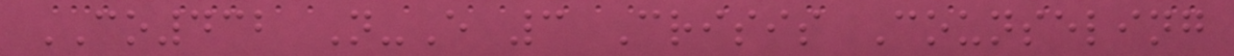CO432 N-E 3 Crisis Counseling
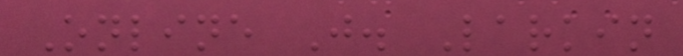Online J. Larkin
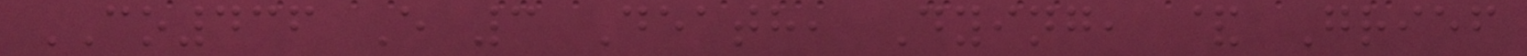CO436 E 3 Death, Dying, & Grief
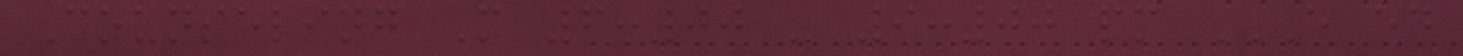Counseling M 6:00 - 9:00 pm E ED
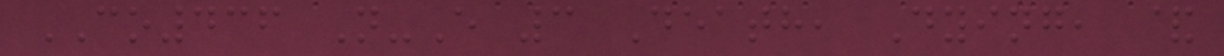CO436 N-E 3 Death, Dying, &
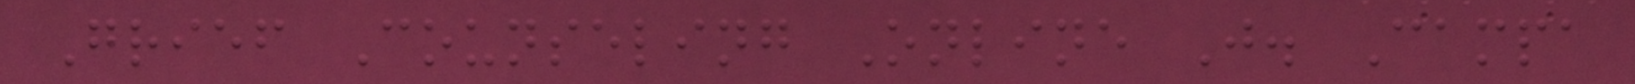Grief Counseling Online J. Campa
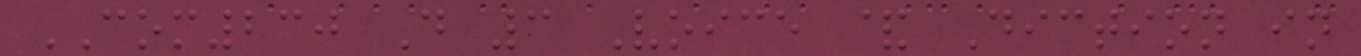COM230 D 3 Voice & Diction in
